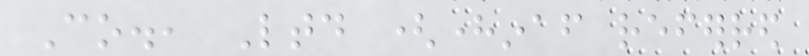Co., Ltd (hereinafter referred
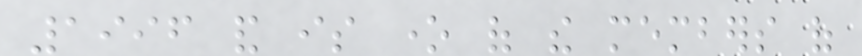1996 and is one of the members of
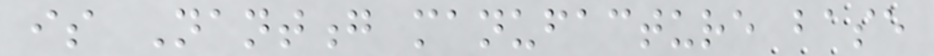is Nantong manufacture base
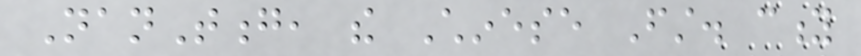NanTong, the Chinese First. city
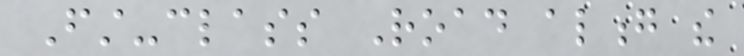First-class Road along the
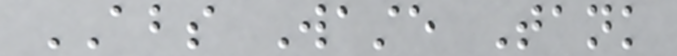ABS Waste Tank
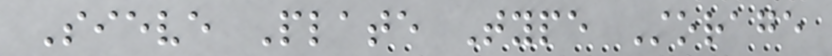Sieve Plate Type Storage
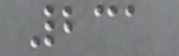231
